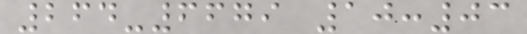264-6679 10:03
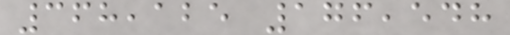368,125 176,548
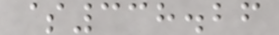$338.26
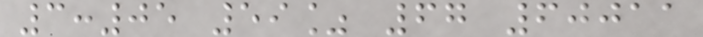3:05 59% 67 60011
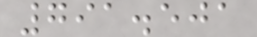791.501
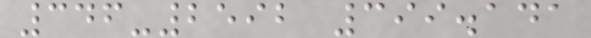346-2592 399.141
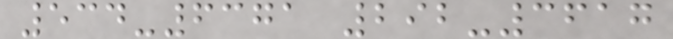534-6371 292-3617
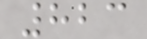823
